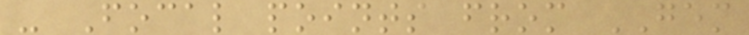- Focal points from GEM
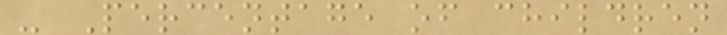- Percentage of children
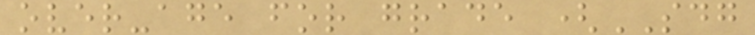over-age for grade (SDG
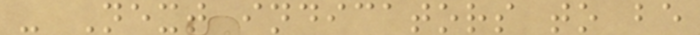- Next indicators to be
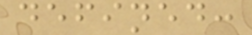defined:
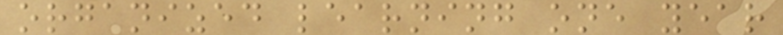organized learning one year
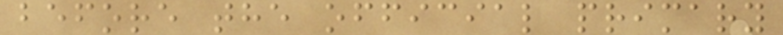before the official primary
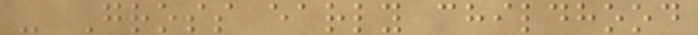- Gross early childhood
